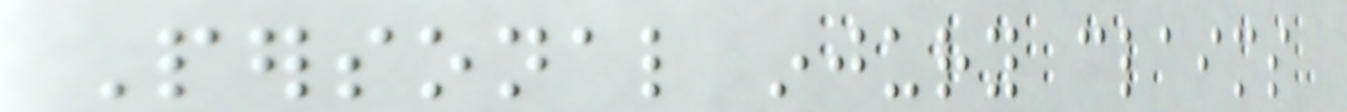Personal injury claims
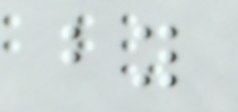by
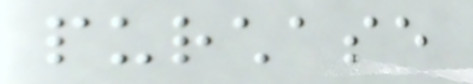purchase
